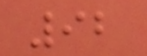92
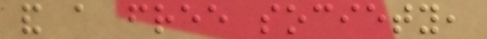and a free society,
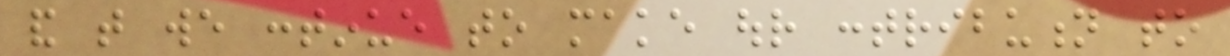and that we continue to make our contribution to
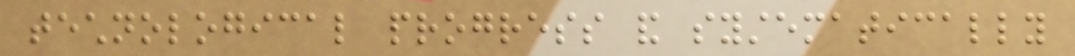technological progress and systematically
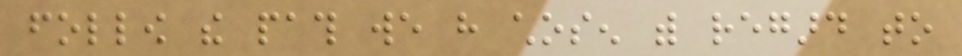follow the path we have chosen with regard to
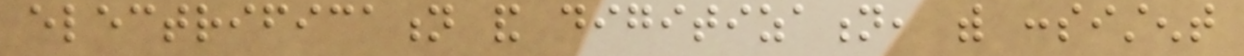electrification and digitization, with consistent
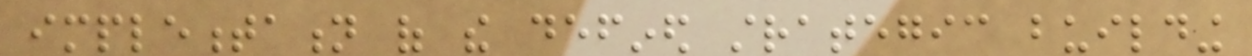implementation of the defined strategic building
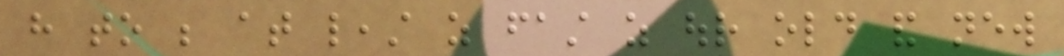have to be at least as fast as our old and new
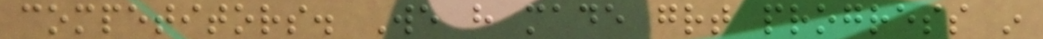competitors. We have made great progress in
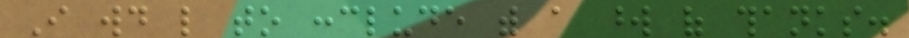I would like to conclude with a word of thanks.
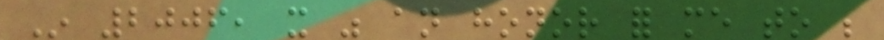In 2006, it was an honor for me to be
